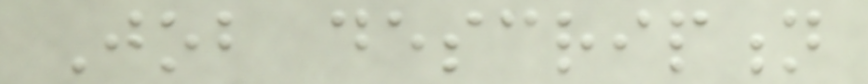Job description
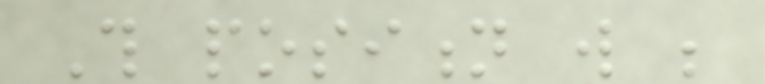This position will be
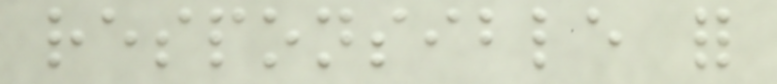responsible for
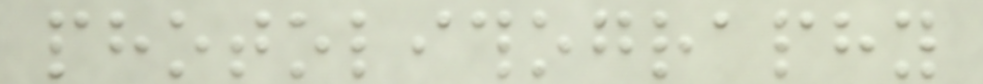photolithography
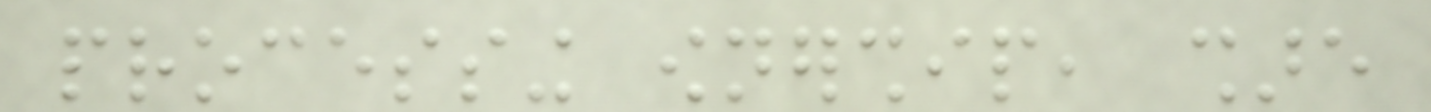processing ownership, share
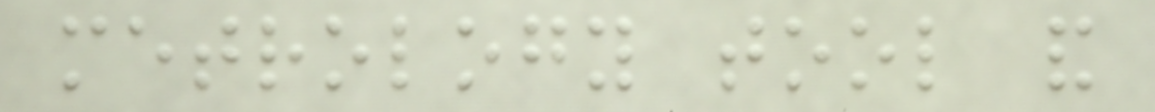metrology tool and
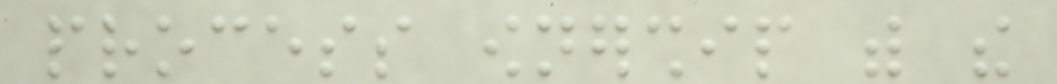process ownership with the
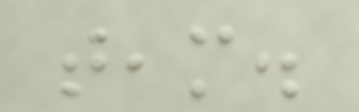team.
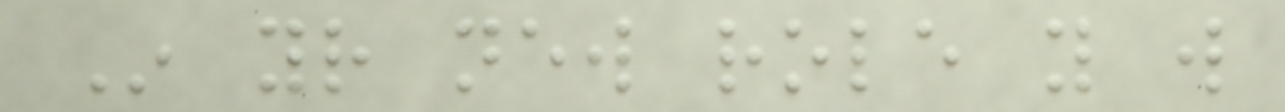In your new role you will
